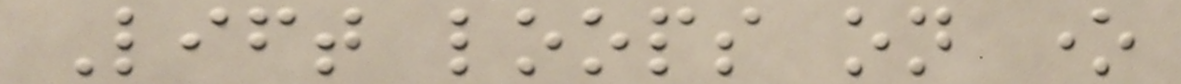Lift loops on one
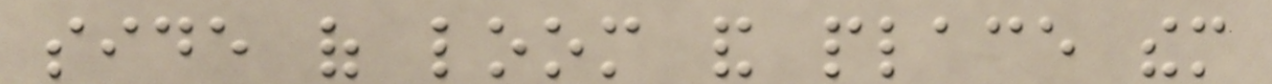side of loom and place them
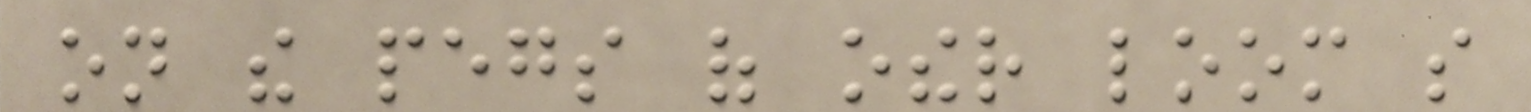on the pegs of other loom so
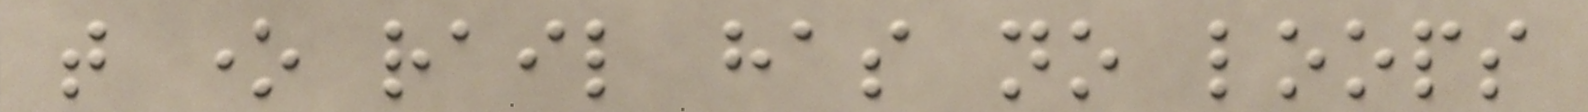that one rail has no loops
